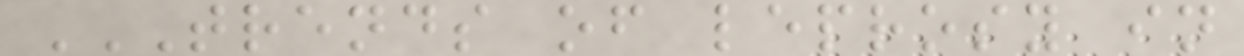TRENDS OF LEPROSY IN
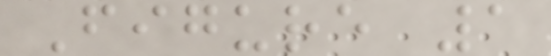Figure 1
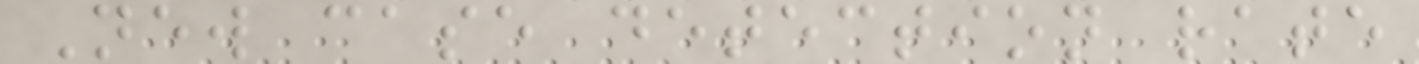New case detection rate
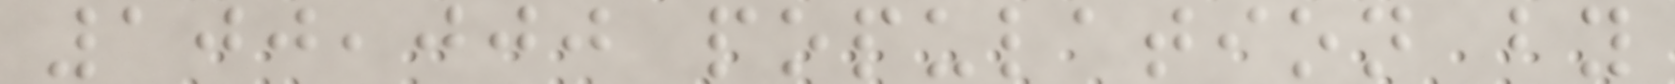100,000 population by
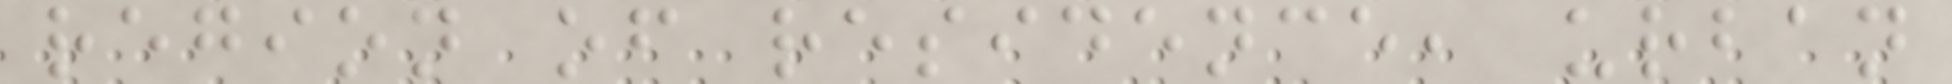region of residence, urban
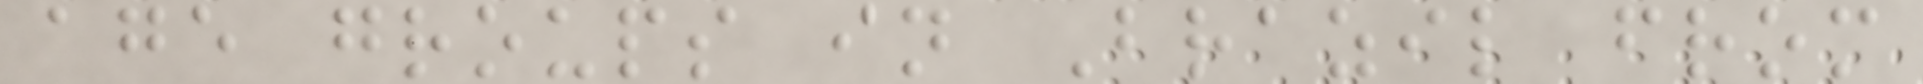age groups in Brazil from
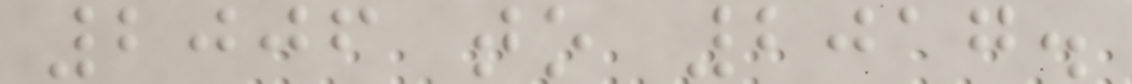2006 to 2017.
